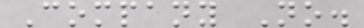Company No.
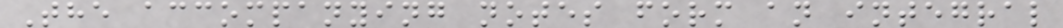The accompanying notes form an integral
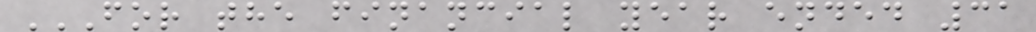FOR THE FINANCIAL YEAR ENDED 31
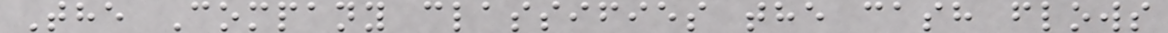The Company classifies the cash flows
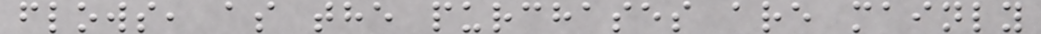flows, as the purchases are mainly
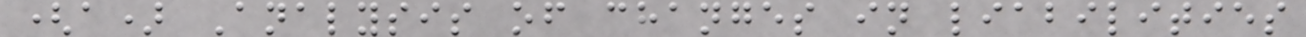(a) Analysis of changes in liabilities
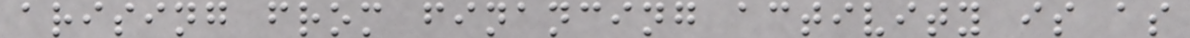arising from financing activity is as
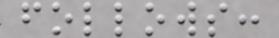follows:
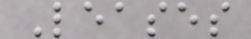Leases
